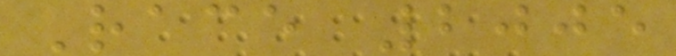Race 2005
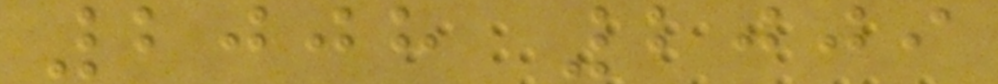2008 2009
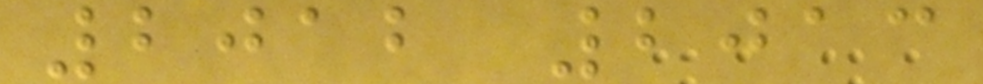2012 2013
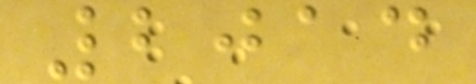2014
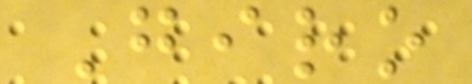Giro
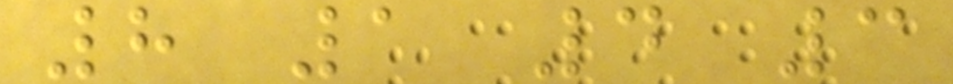8 1 4 3
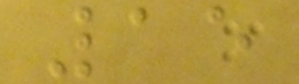15
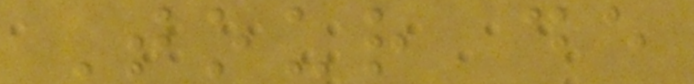Tour de
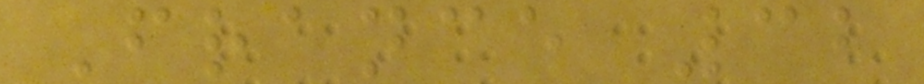France 32
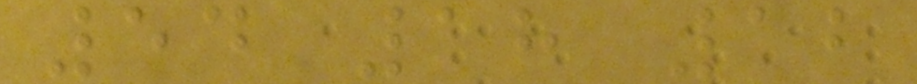54 18 12
